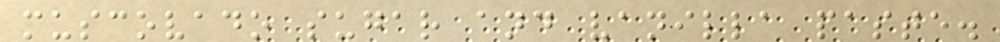muscovado sugar and vanilla paste.
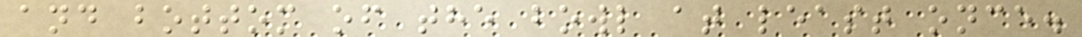and bottom of the bowl at least once.
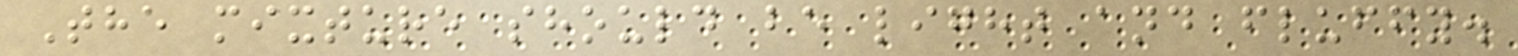The mixture should be light and fluffy.
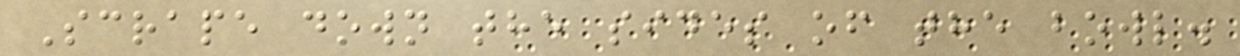Scrape down the sides of the bowl.
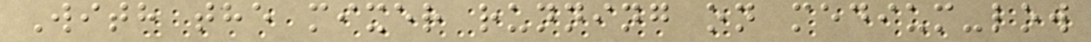With the mixer running on medium-low
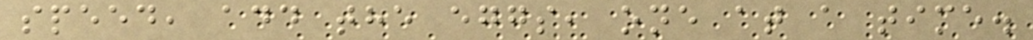speed, add the eggs, one at a time.
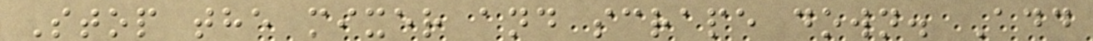Stop the mixer and scrape down. Add
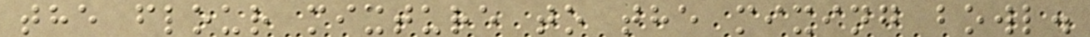the flour mixture to the mixing bowl.
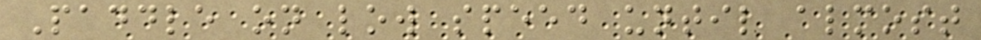Paddle on low speed until almost
